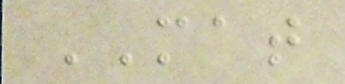MAT
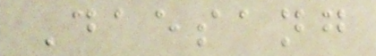Daesang
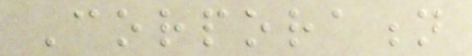Corporation
